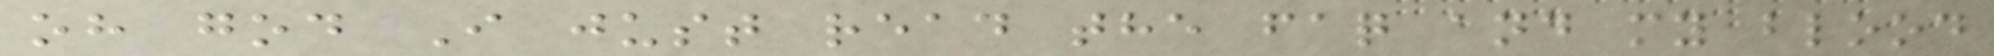oh god I just read the faq and my blood
